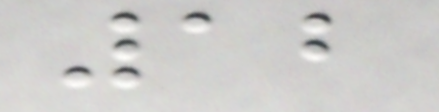12
